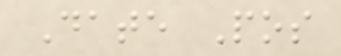Date Pos
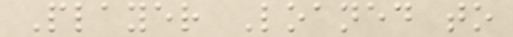Player Loaned to
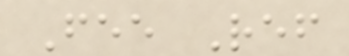Fee Ref
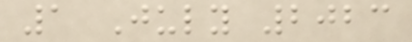1 July 2023
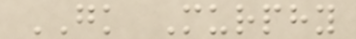GK Murphy
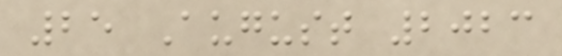25 August 2023
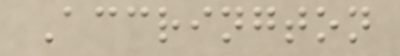Accrington
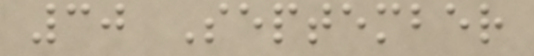30 September
